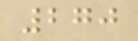270
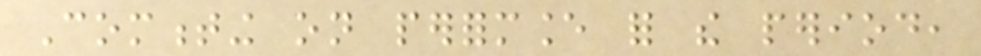Commenting on performance for the period,
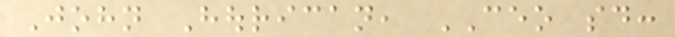John Hourican, CEO said:
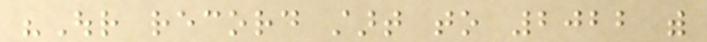"Our record start to 2022 with
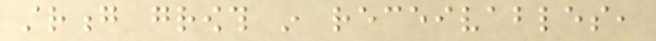strong growth in receivables,
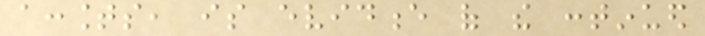accounts, is evidence of the continued
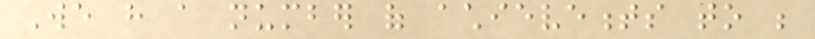We have a number of achievements to be
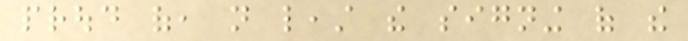proud of, not least the signing of the
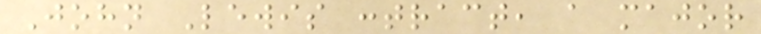John Lewis contract, a major
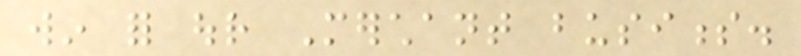win for our Merchant business.
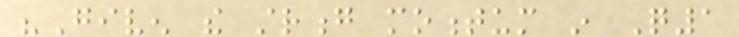"Given the strong momentum in Q1
